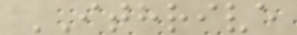ITHRIVE
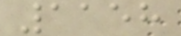1158
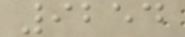9254
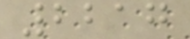2217
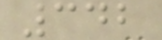342
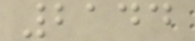2144
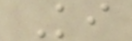Ki
